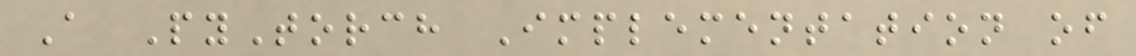A PyTorch Implementation of
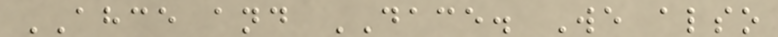AHCE and DACE. We also
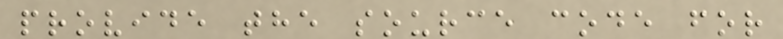provide the source code for
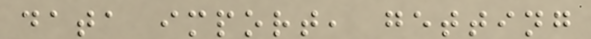data import, getting
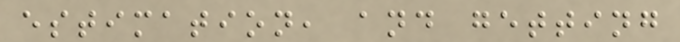estimation, and getting
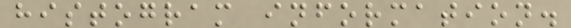histogram information.
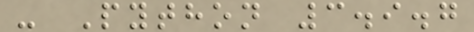- Python 3.9.7
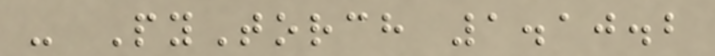- PyTorch 1.10.2
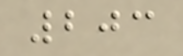203
